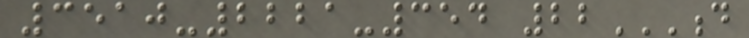3510-2221-354 22D
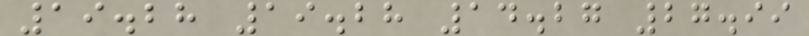19.28 19.28 14.27 27.99
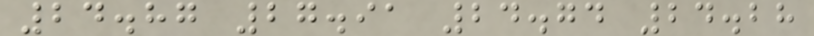24.87 27.91 24.74 24.28
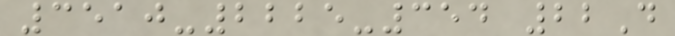3510-2225-354 22D
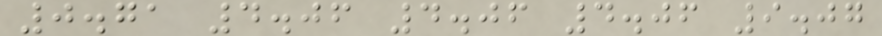0.71 4.06 4.06 4.06 9.07
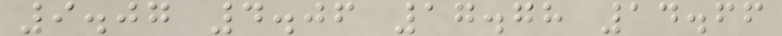9.07 4.06 17.78 14.66
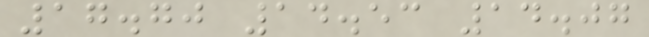17.70 14.53 14.07
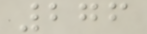276
